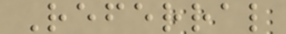Referral
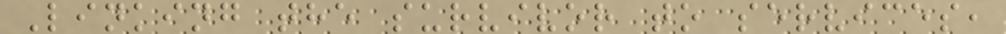Linking the survivor to services,
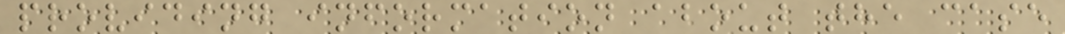providing information about the case
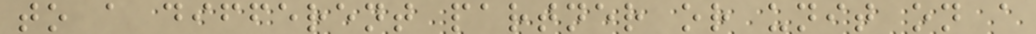to a different partner or unit on a
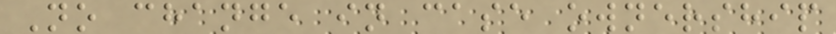No change in case ownership
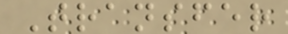Transfer
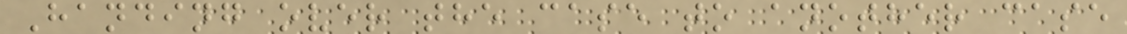Handing over the case to another case
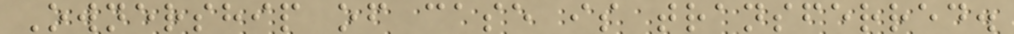Ownership of case is transferred.
